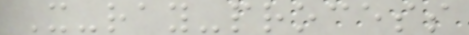X-ray-process
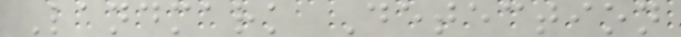Landmark Detection
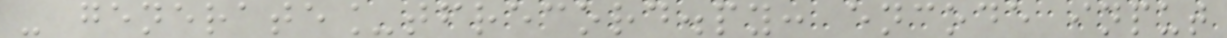- generate_tfrecord.py: encode input
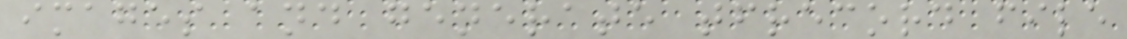images and generate tfrecord file
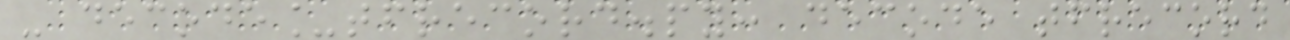- decode_tfrecord.py: decode tfrecord
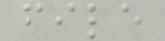file
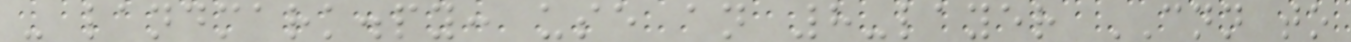- landmark.py: use an 8-layer CNN to
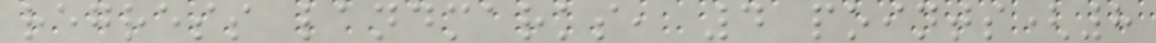regress landmarks, 4 points(8
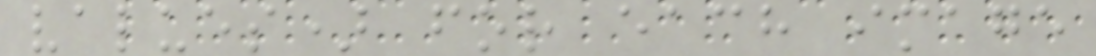values) for each image
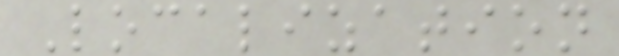Localization
